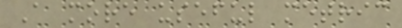A more useful metric
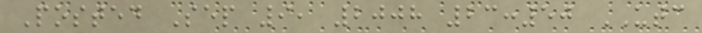Posted Sep 9, 2008 23:50 UTC
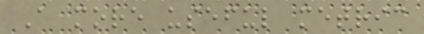A more useful metric
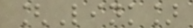[Link]
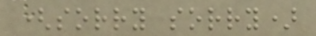(sorry sorry)
